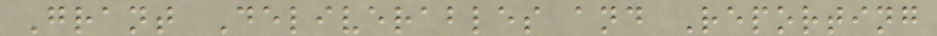Grant Deliverables and Reporting
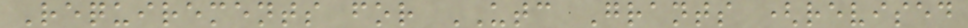Requirements for UTC Grants (revised
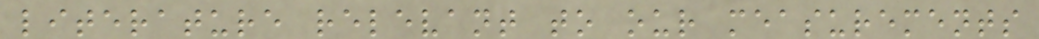literature relevant to our measurements
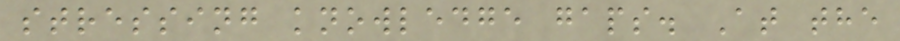stressing knowledge gaps. At the
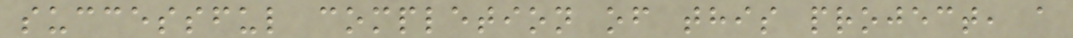successful completion of this project, a
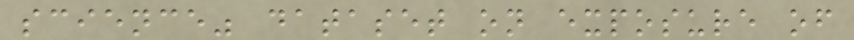science" dataset on exposure of
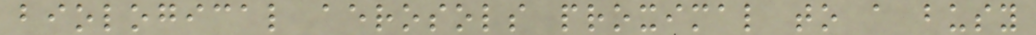biological aerosols proximal to a busy
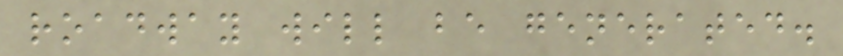roadway will be generated.
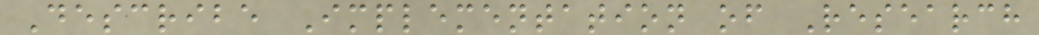Describe Implementation of Research
